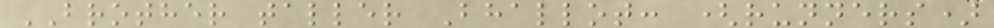BROTHER taller Bhallot: (runners)
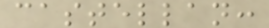castellan:
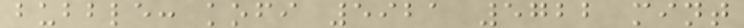bubble: kofi 5921 5722 mint
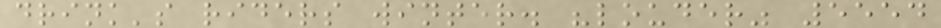drink's riders winter. "louder" 5554
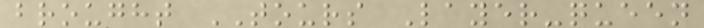brought TOURS Layer-queen
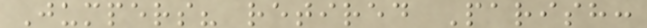Jumpers? retired Parish:
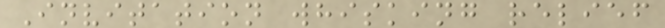Invitation whisking relief
